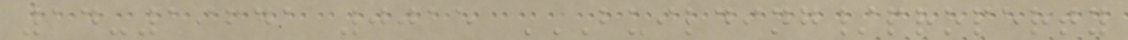14-19641 0015 BUILDING/PROPERTY
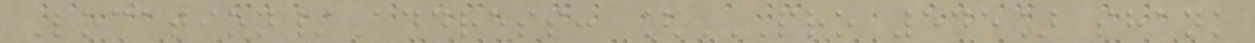Location/Address: [PRO 545] SHANK
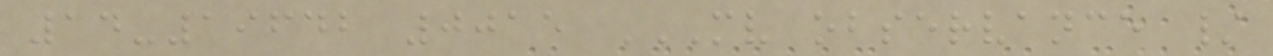14-19642 0015 MV OBSERVANCE /
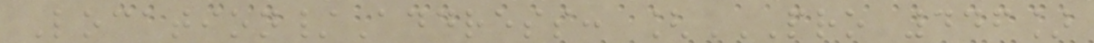Location/Address: [PRO 446]
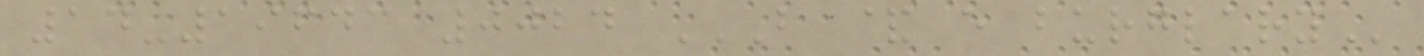14-19643 0024 B & E BURGLARY
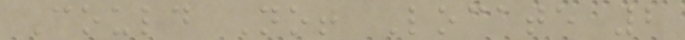Could Not Locate 2
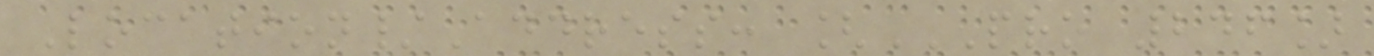Location/Address: [PRO 246]
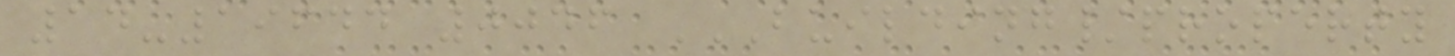14-19644 0046 BUILDING/PROPERTY
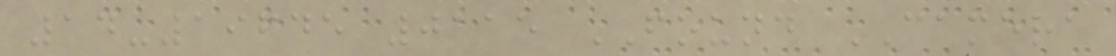14-19645 0115 FOUND CAMERA
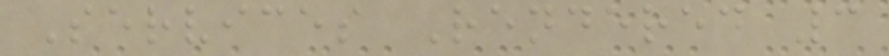Services Rendered 3
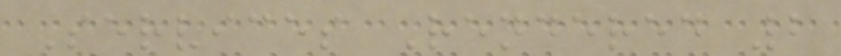Services Rendered 2
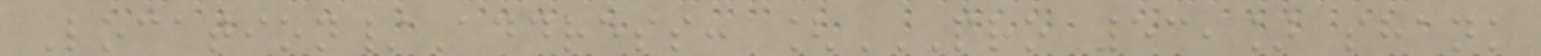Location/Address: [PRO 539] SHANK
